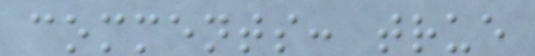comments: true
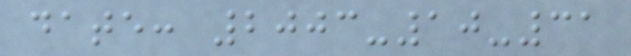date: 2003-10-31
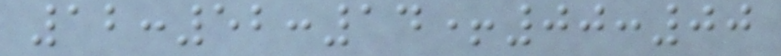12:52:14+00:00
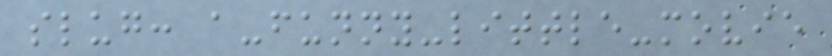slug: a-funny-little-movie
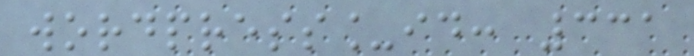wordpress_id: 331
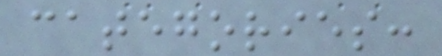categories:
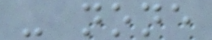- none
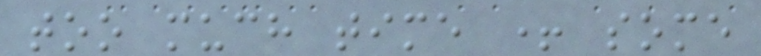too much time + some
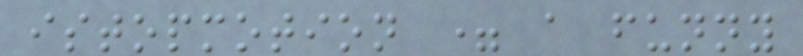istopmotion = a funny
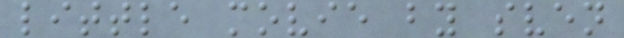little movie by sven
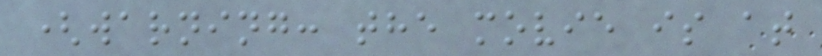(warning: the movie is at
